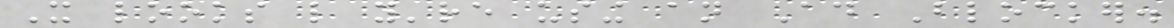It looks like you're using an Ad Blocker.
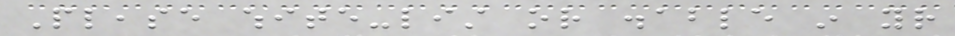Please white-list or disable in your
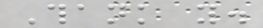Thank you.
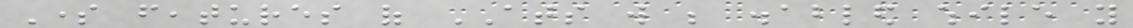Some features of ATS will be disabled while you
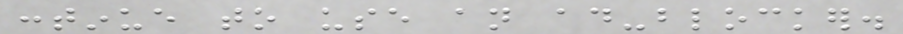continue to use an ad-blocker.
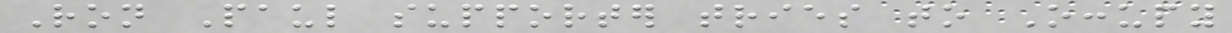Ron Paul supporter tries to Occupy
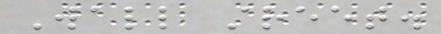Wall street.
